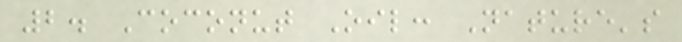2. Coconut Oil: Nature's
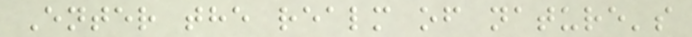Enter the realm of nature's
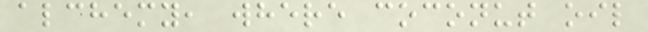alchemy, where coconut oil
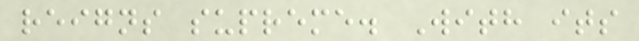reigns supreme. With its
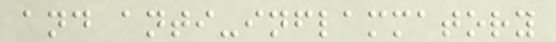and anti-inflammatory
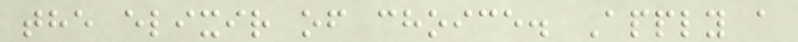the elixir of choice. Apply a
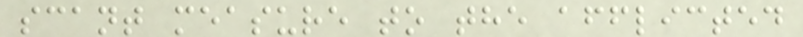scant measure to the afflicted
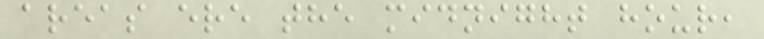areas ere the midnight hour,
